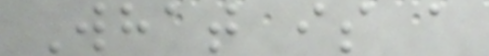What is a
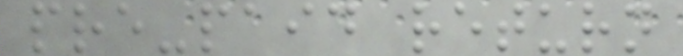pre-paid return
